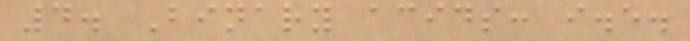4. Binary acids: i.e.
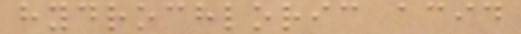hydrochloric acid
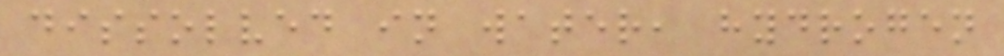dissolved in water, hydrogen
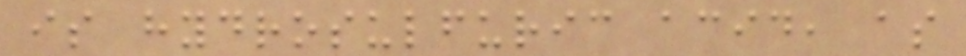is hydrosulfuric acid, as
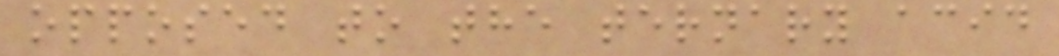opposed to the ternary acid
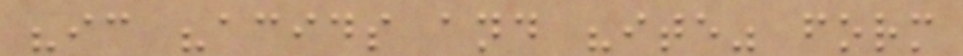"ic "acids and "ite" form
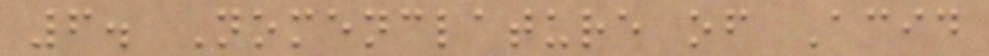6. Nomenclature of Acid
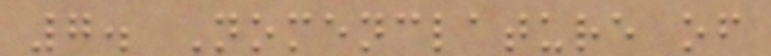7. Nomenclature of
